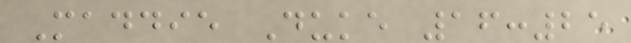Maddie Duke 16:25
